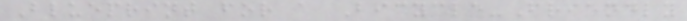Blueprint for a Bicycle-Friendly
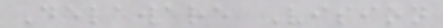Delaware Vision
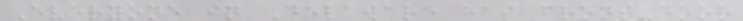Everyone in Delaware has front-door
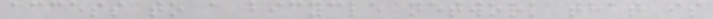access to a bicycle network that is
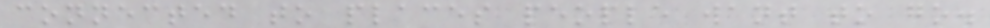connected to places people want to go.
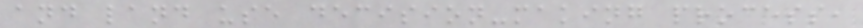and land use decision-making process,
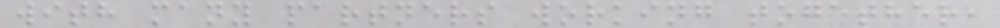with many partners working together,
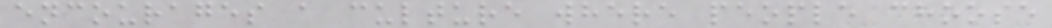encourages a culture where people choose
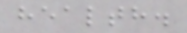health.
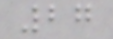27
